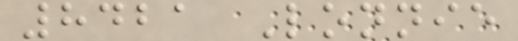8421 Lonnie
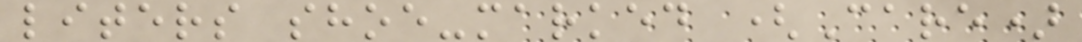liters shoe-marked (Care)
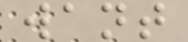want
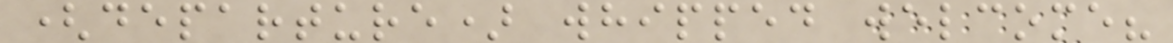(departure) whipped welcome?
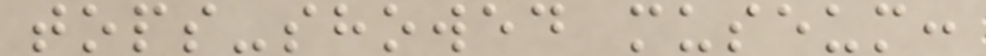tops-showed museum:
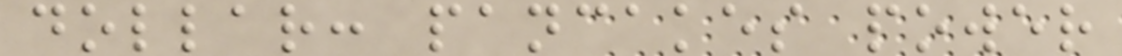dollar: pancakes power
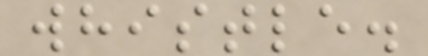whistle.
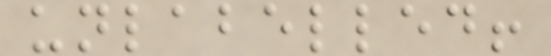unlabelled!
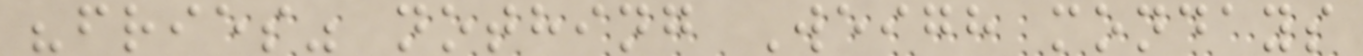"fries" nothing Weigh mondays
